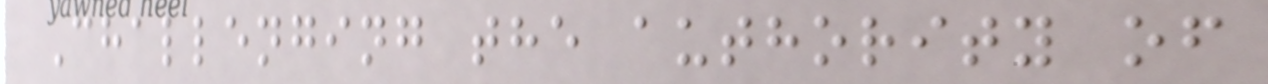Challenging the authority of
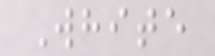White
